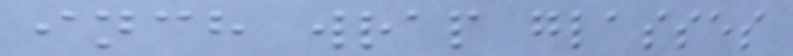inch wrap glasses
